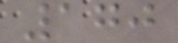170
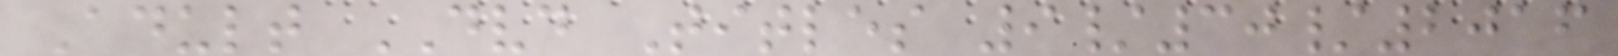Adult DVD Titles 9/30/2016
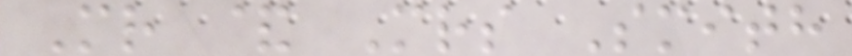Mr & Mrs Smith
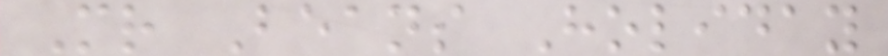Mr Beans Holiday
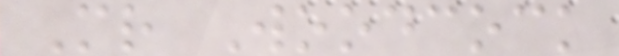Mr Woodcock
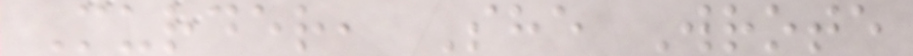Murder, She Wrote
